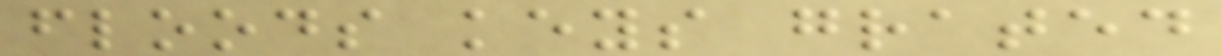floods keys grated
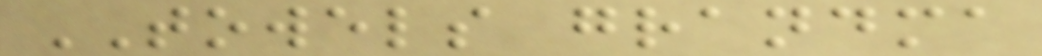TOWELS grandma
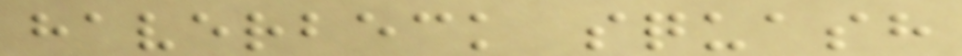haverbeck squash
